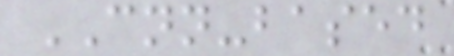CNN-based
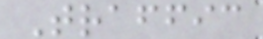Traffic
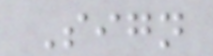Sign
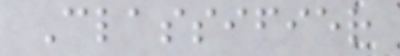Classifier
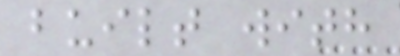built with
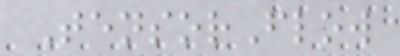TensorFlow
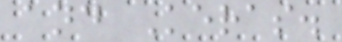and Keras.
